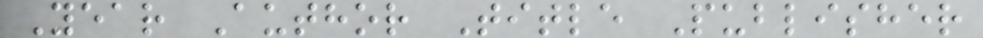Year Author Title Publisher
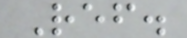Ref.
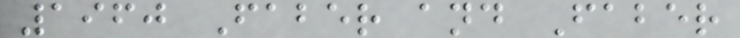1960 Faber and Faber
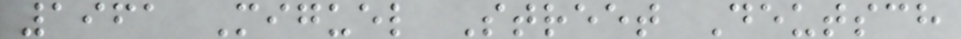1961 Miguel Street Deutsch
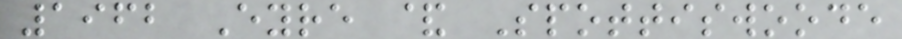1962 Eyre & Spottiswoode
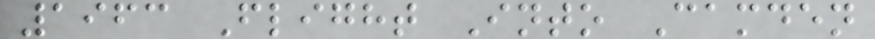1963 Flight Into Camden
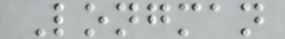Longman
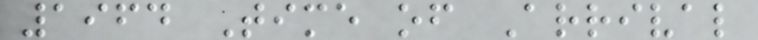1964 Time of Arrival
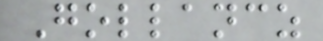Gollancz
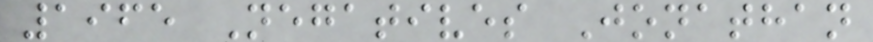1965 Negatives Jonathan
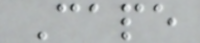Cape
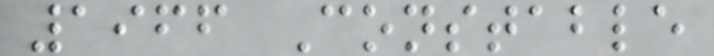1966 Constable
